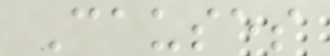Causes
